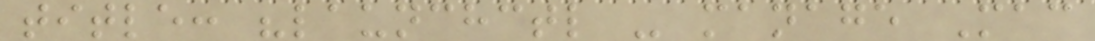title: "launchctl - manage Mac
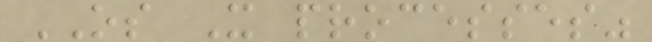OS X processes"
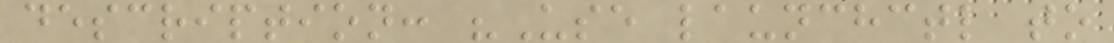description: "Use launchctl to
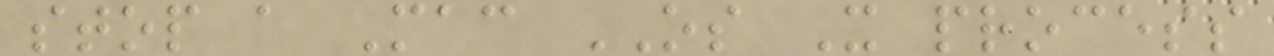stop a Mac OS X process
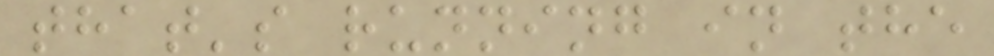that's running in the
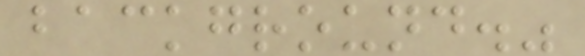background."
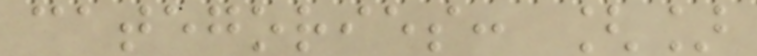categories: []
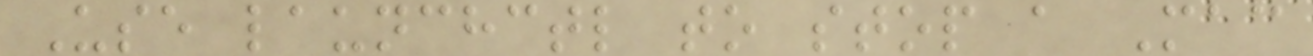Use launchctl to stop a Mac
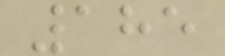185
